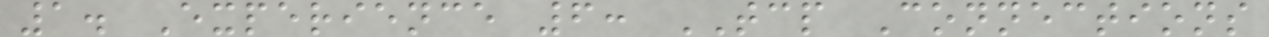1. Experience 6: TCP Connections
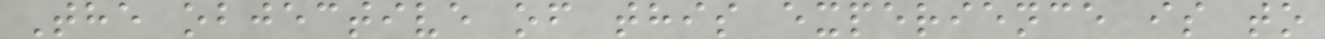The objective of this experience is to
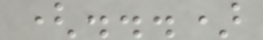(...)
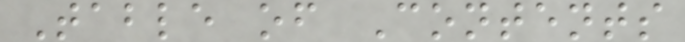Table of Contents
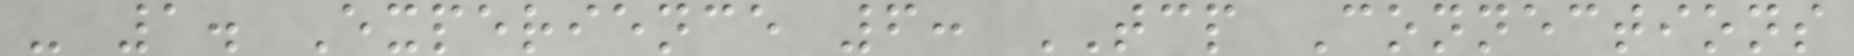- 1. Experience 6: TCP Connections
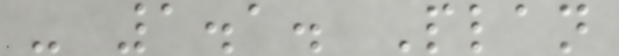- 1.1. Plan
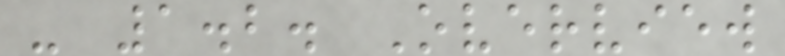- 1.2. Overview
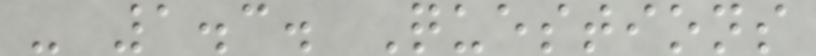- 1.3. Questions
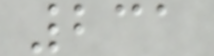231
